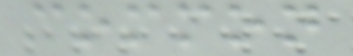common
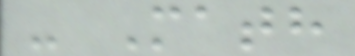- Math
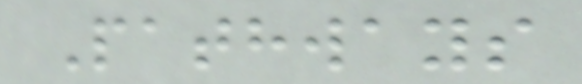Pathways
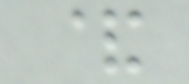&
